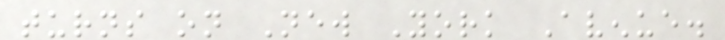turns on New York Avenue.
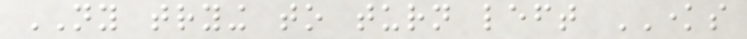NY trying to turn left KNOWS
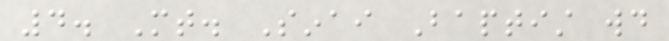4. Mt. Sinai Baptist would
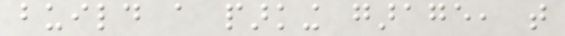build a parking garage, that
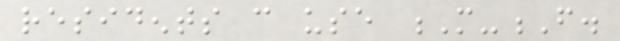residents can use M-F.
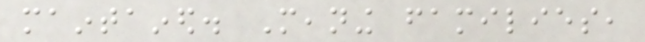maintained. Meaning families,
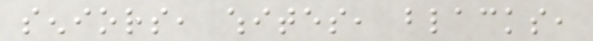seniors, whites, blacks,
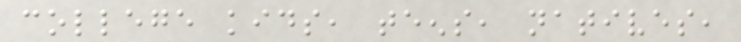college kids, teens, natives,
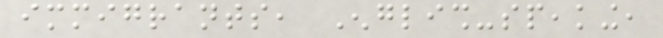immigrants, English-speaking,
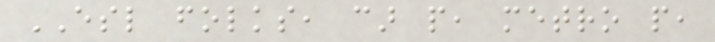ESL folks, car people, metro people,
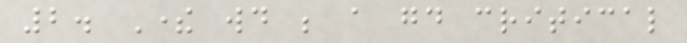2. There would be a good critical
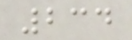234
